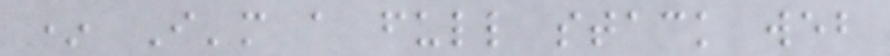* I'm a full stack web
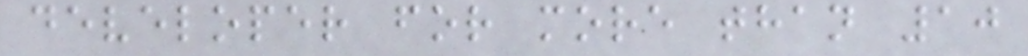developer for more than 10
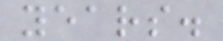years.
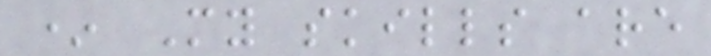* My skills are
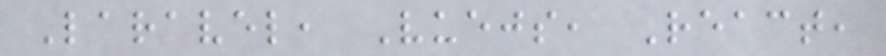Laravel, Vuejs, React,
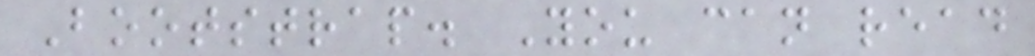Bootstrap. You can read
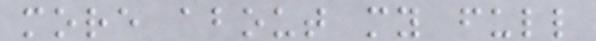more about my full
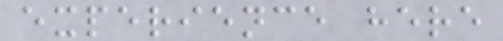experience here
